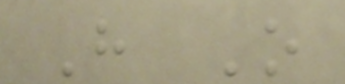H O
